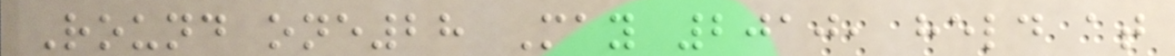Round one28 May 2010, held at
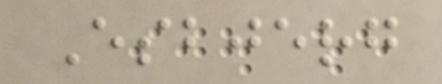Esbjerg
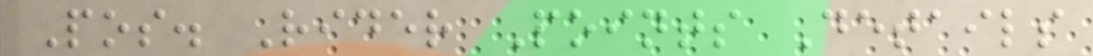Pos. Rider Points Details
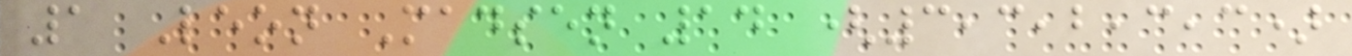1 Leon Madsen 14 (3,3,2,3,3)
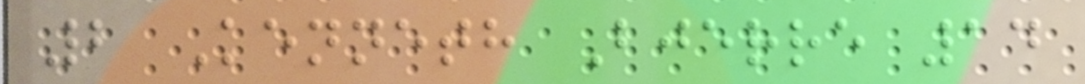2 Kenneth Bjerre 14
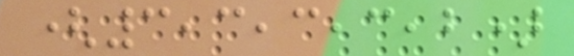(3,3,3,3,2)
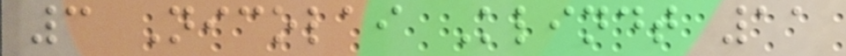3 Nicolai Klindt 11
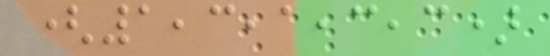(1,3,1,3,3)
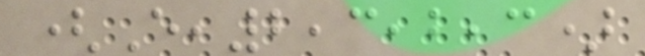(E,2,3,2,3)
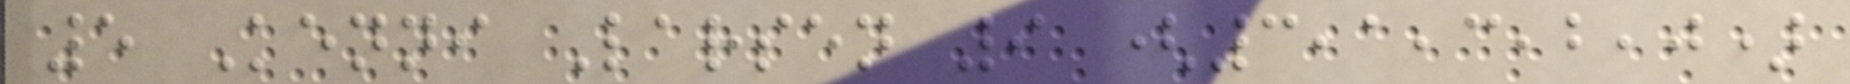5 Kenni Larsen 9 (3,1,3,2,0)
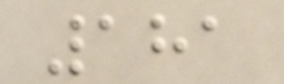181
